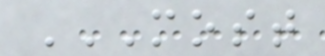MOST
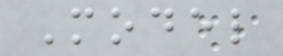Model
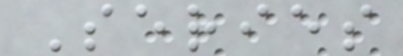Series
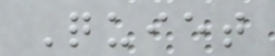Quiet
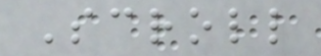Scroll
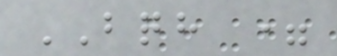BQH =
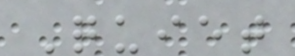Quiet
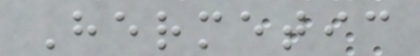Hermetic
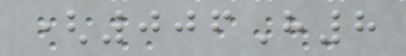(006H8
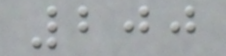200
